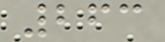263
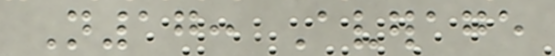N17: Average
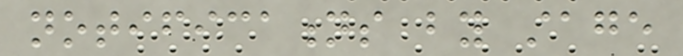notifications by stage
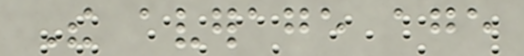The average age
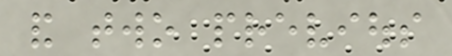and two previous
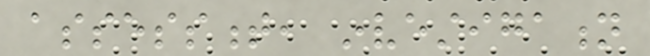assessment, investigation
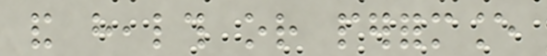and health or performance
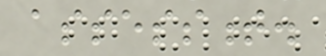assessment.
